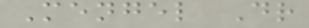Mengel Dr
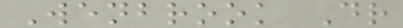Wenbrook Dr
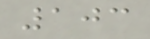103
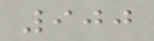900
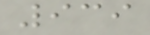939
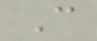C
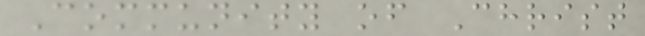Community of Christ
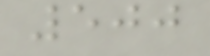500
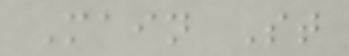Main St
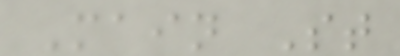Main St
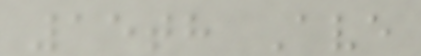15th Ave
